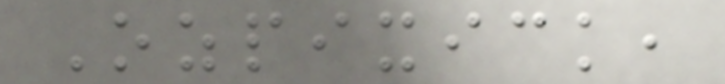Ozpixick,
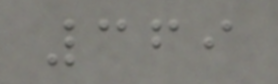369
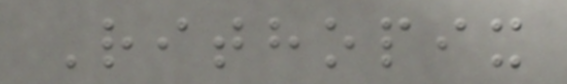Rithopix
